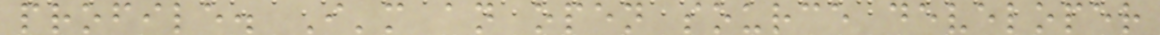profile. I'm an open source developer
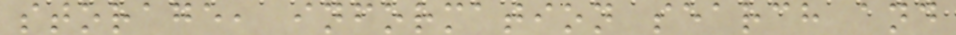storage, information search and
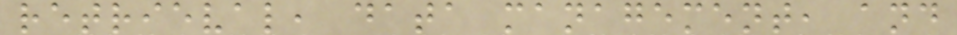retrieval, data management, and
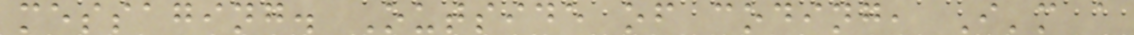messaging. Outside of coding, I'm a
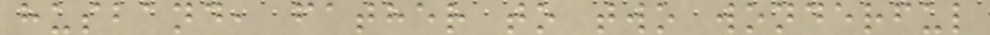husband, father to two wonderful
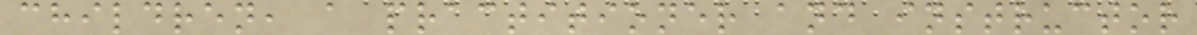children, a practitioner and instructor
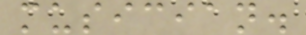musician.
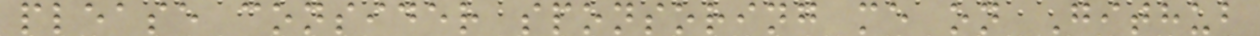please consider sponsoring me on Github
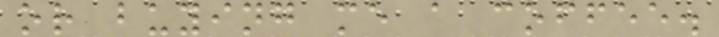or buying me a coffee.
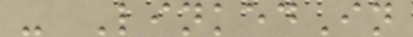- LinkedIn
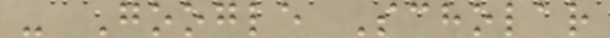- Google Scholar
